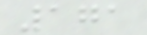171
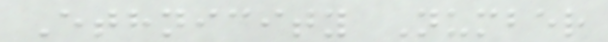Ethnicity Number
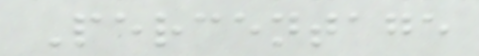Percentage
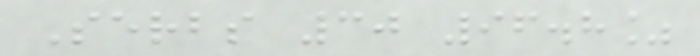Serbs 30 96.8%
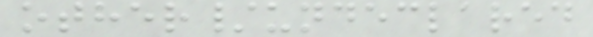other/undeclared
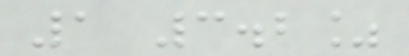1 3.2%
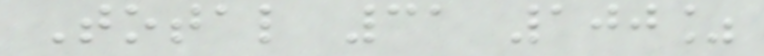Total 31 100%
